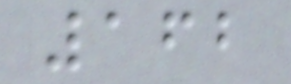162
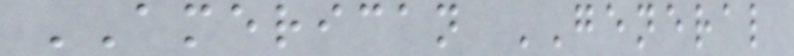AMERICAN GENERAL
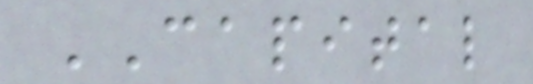CAPITAL
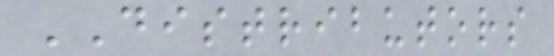DISTRIBUTORS
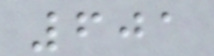601
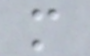m
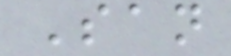San
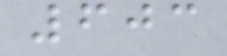603
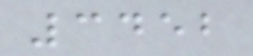3452
